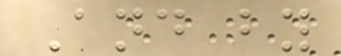And by
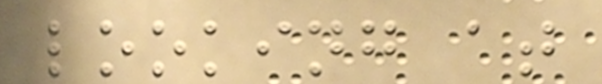looking at
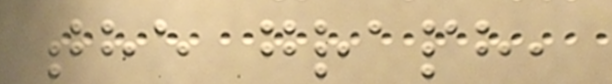the graph,
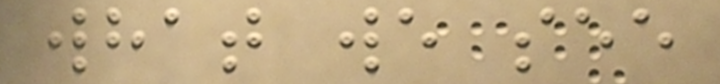what we see
